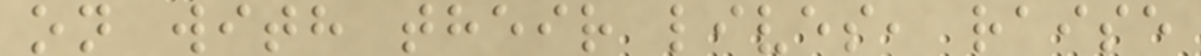on with their lives, raise
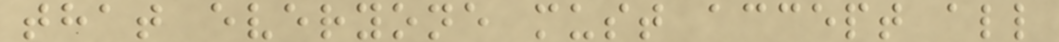that everyone must accept all
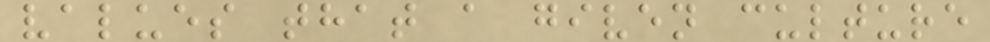values that a given culture
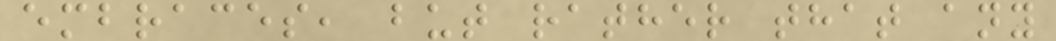embraces, but rather that any
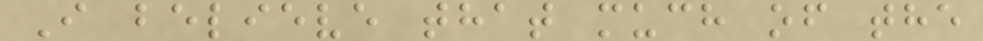I believe that much of the
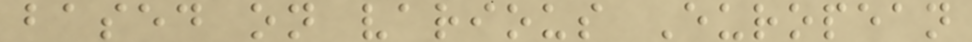based on various European
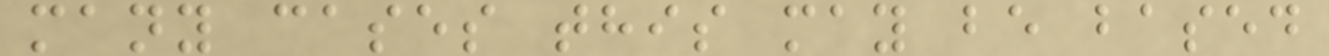many cases this may be based
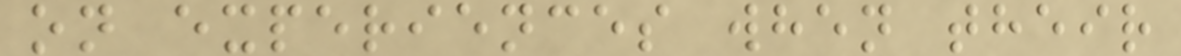on experiences when their
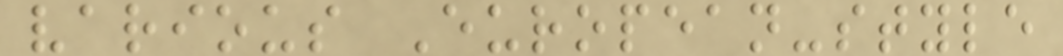various European-style
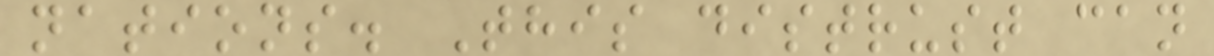nations. This distrust can
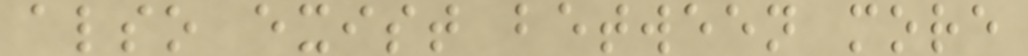also exist between more
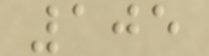105
